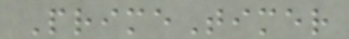PrimeTimer
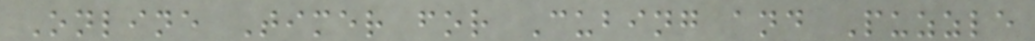Online Timer for Cubing and Puzzle
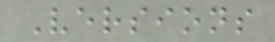Versions
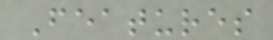Features
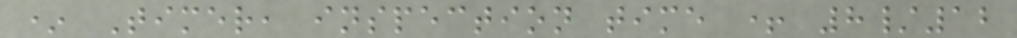* Timer, inspection time + 8/12
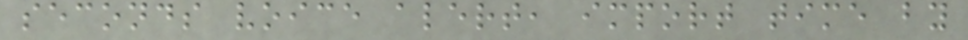seconds voice alert, import time by
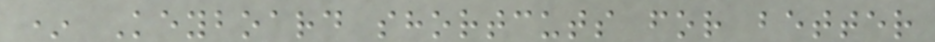* Keyboard shortcuts for better
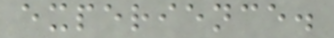experience.
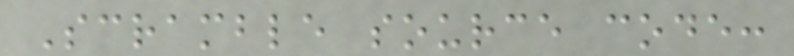Scramble source code:
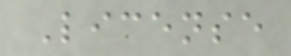License
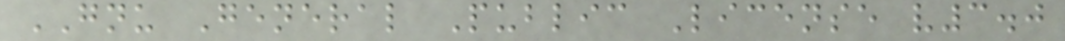GNU General Public License v3.0
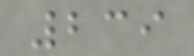239
